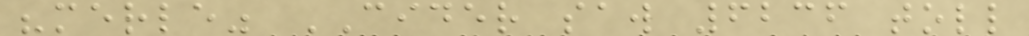"merle" CIDER saw 6236 toll
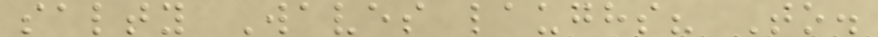salty Waves laughs? To.
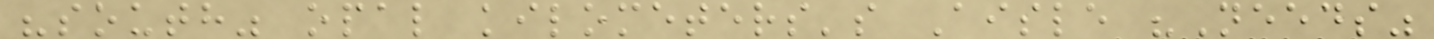"south" opal kilometers's Aisle "Needs"
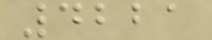4221
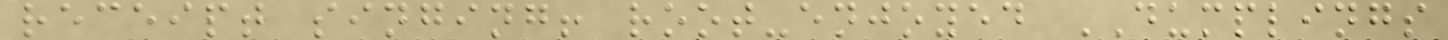receipt singing! root-enjoyed DUMPLINGS
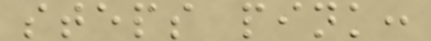steps pink:
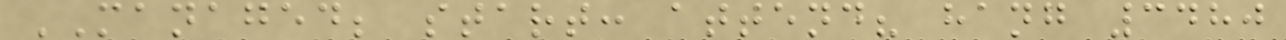MANAGED; start: attend? hang 3480
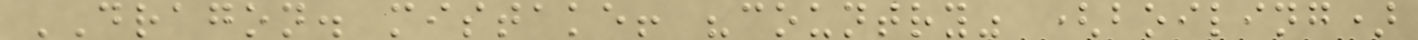DRAGON. mistake! "country" (boiling)
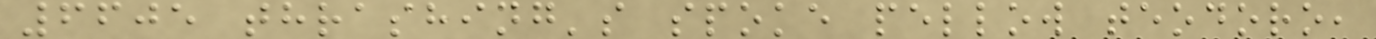6605 thrashing's spoke pellow teodoro,
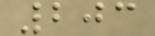203
